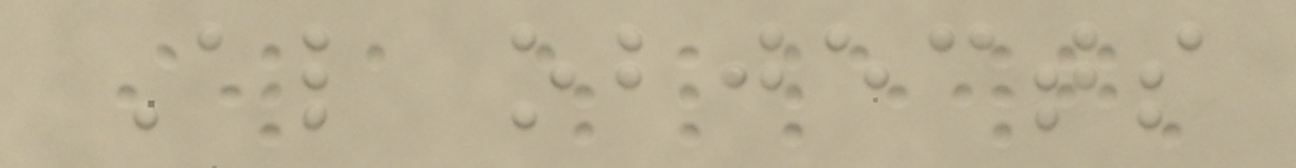Al objects
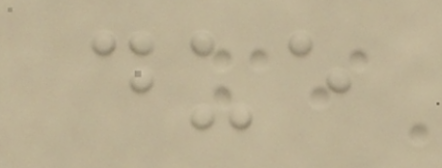due
